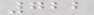722
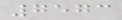7573
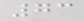73
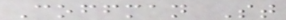Coffman St
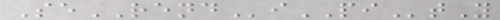SeRENDiPItY
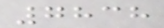7838
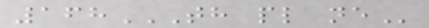168TH PL NE
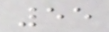55
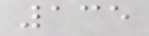135
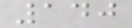140
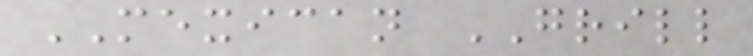MEXICAN GRILL
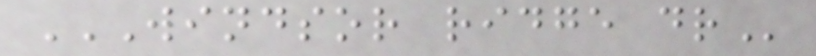WINDSOR RIDGE DR
